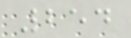254
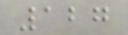127
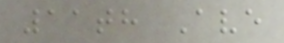11th Ave
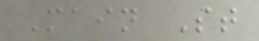Main St
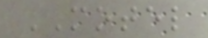MOTEL
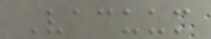Vacuum
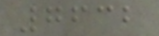7632
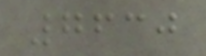7630
